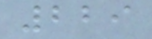229
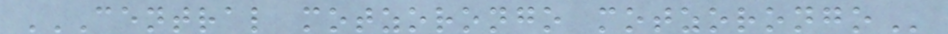CENTRAL MOTZORONGO MOTZORONGO
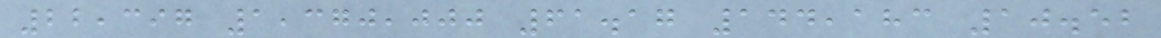22,397 1,370,000 61.17 144,183 10.52
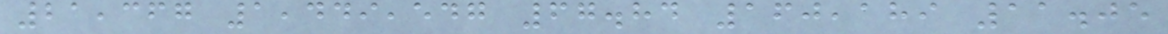21,367 1,449,547 67.84 160,189 11.05
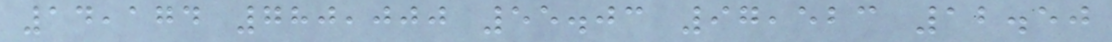14,174 780,000 55.03 97,523 12.50
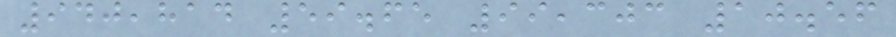940,814 59.65 99,303 10.56
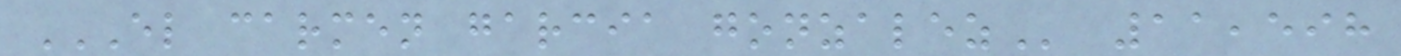EL CARMEN GARCIA GONZALEZ 11,598
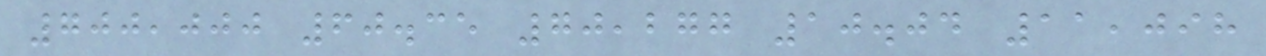700,000 60.35 70,277 10.04 11,098
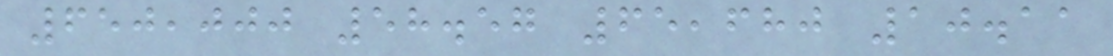650,000 58.57 65,680 10.11
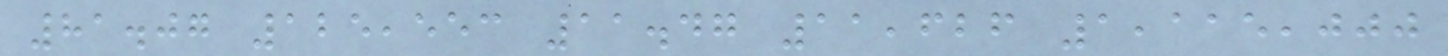81.07 125,553 11.47 11,626 1,115,000
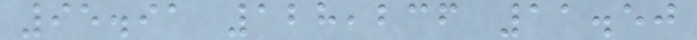95.91 128,236 11.50
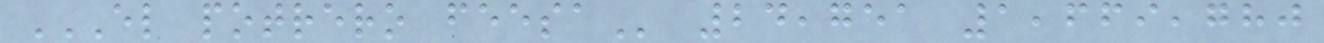EL POTRERO FEESA 24,751 1,669,780
